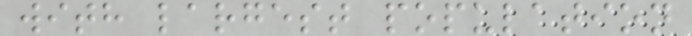with largest population
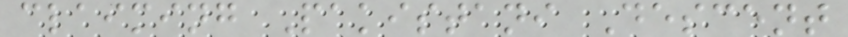claiming Pakistani Descent
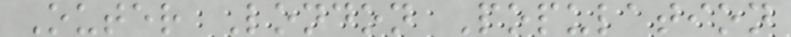Outer London Population
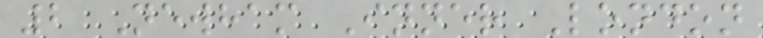2 Newham Inner London
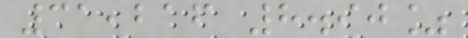31,216 8.90%
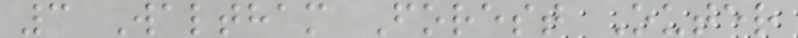3 Waltham Forest Outer
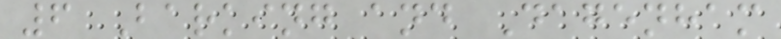6 Barking and Dagenham
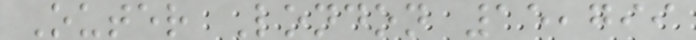Outer London 15,799
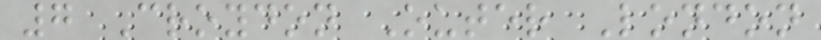7 Croydon Outer London
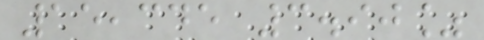15,345 3.90%
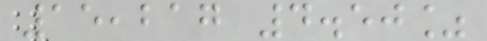15,217 4.50%
